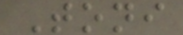Toni
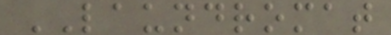LAUNDROMAT
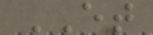ET
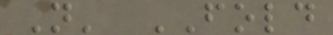N' FOLD
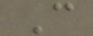C
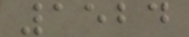1524
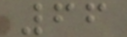66
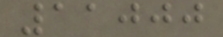11000
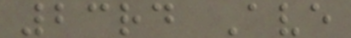23rd Ave
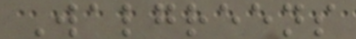Walgreens
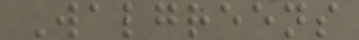Walgreens
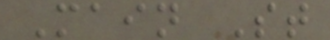Main St
